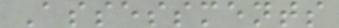Assessments
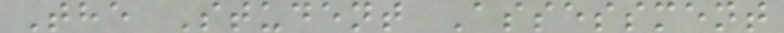The Student Assessment
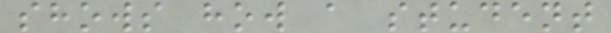shows how a student
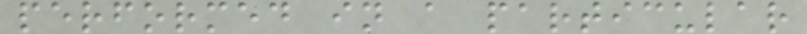performed in a particular
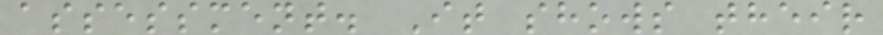assessment. It shows their
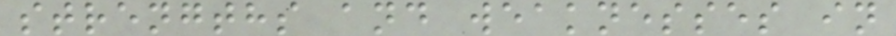strengths and weaknesses in
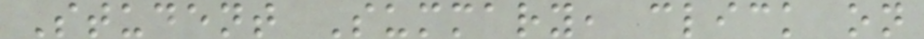Student Summary, click on
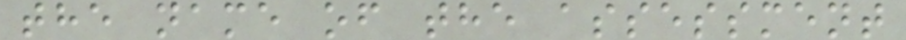the name of the assessment
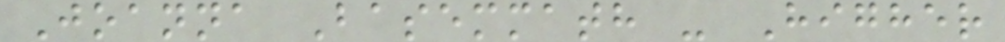Joanna Basemmath - Higher
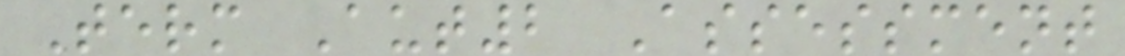Term Aut2 Assessment
